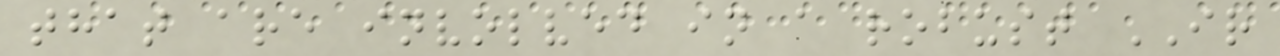that are involved in a robust IR
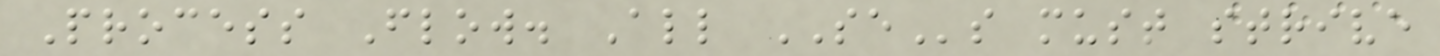Process Flow. All SEs must strive
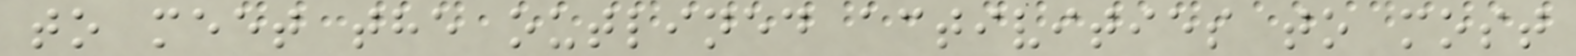to meet the outlined activities to most
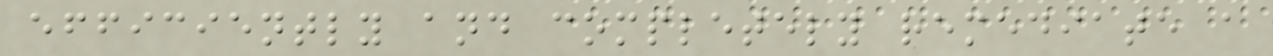efficiently and completely remediate a
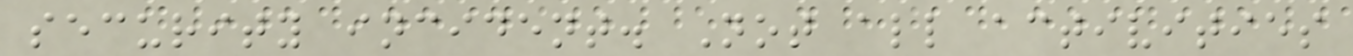security incident. Not all activities
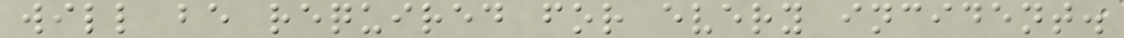will be required for every incident.
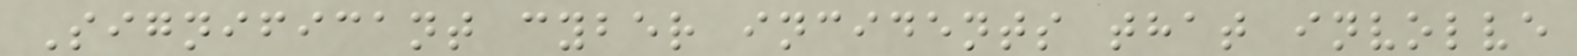Significant cyber incidents that involve
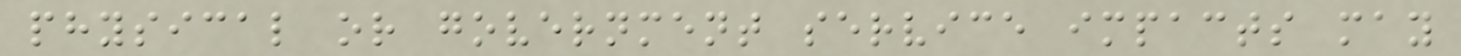physical or government service impacts may
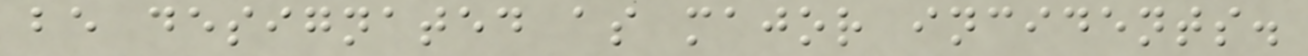be designated as major incidents.
